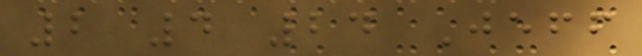2 4 24 Jeff
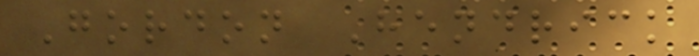Gordon Hendrick
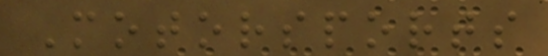Motorsports
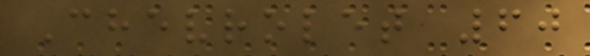Chevrolet 60
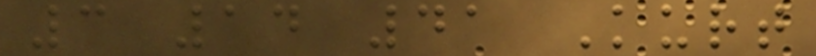3 14 41 Kurt
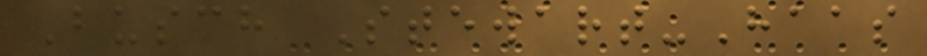Busch Stewart-Haas
